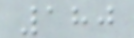180
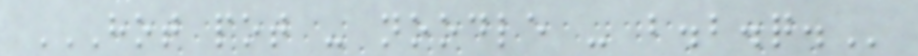HOT POT - NOODLE - B.B.Q.
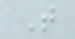T
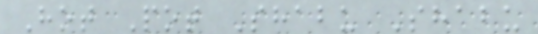Hot Pot Shabu Shabu
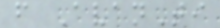f AvanTi
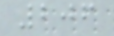206
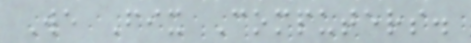We Fix Computers.
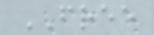FREE
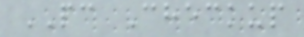PC Checkup
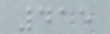415
